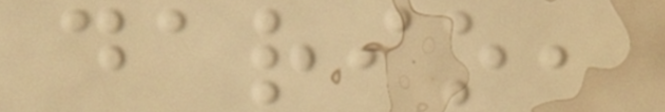dario,
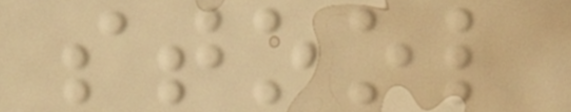stool
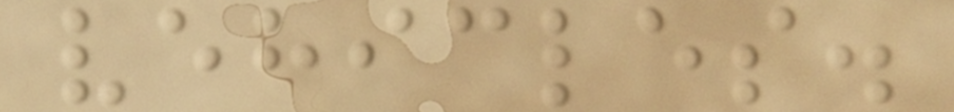vehicles.
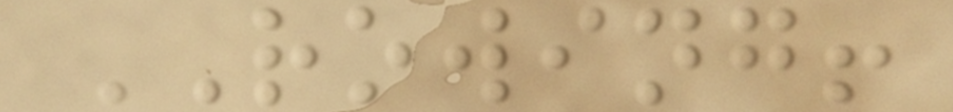ROWING!
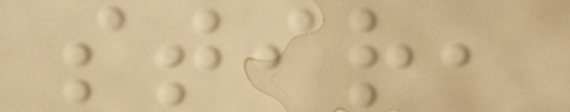stir,
